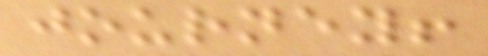journey!
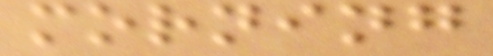morning
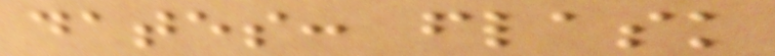dates: flask
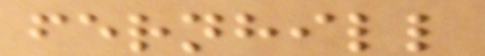fernhill
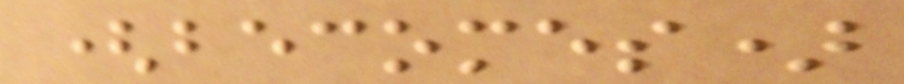(becomes)
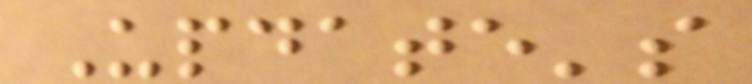Update's
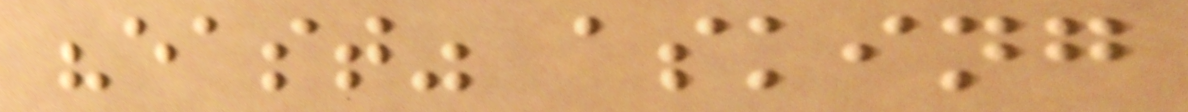"east" asking
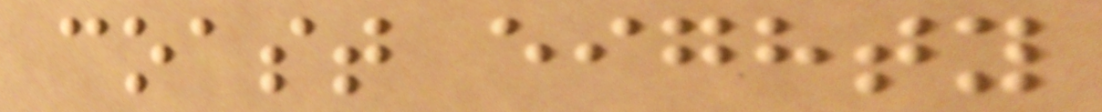coast eighty
